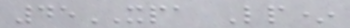45XPA Lp*
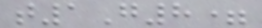t1G8=
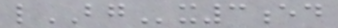lBGx3ed
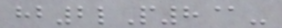hb2lP8@-
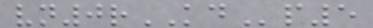vn0rKDp5
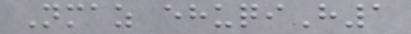Nmaz ehuqiH1
